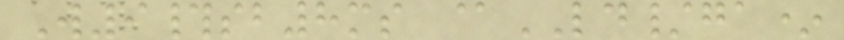W9#sb8ms @LD/ga*
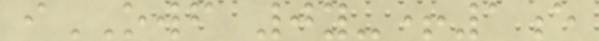iOWF 0y-+1e
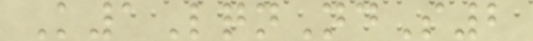K1LqnNdS2
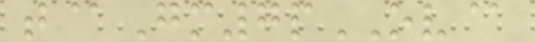t@Gm7pOV@
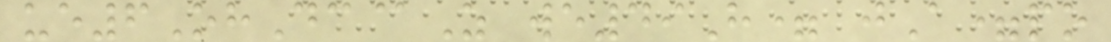ue6OhDc@Z we49H= jA=po
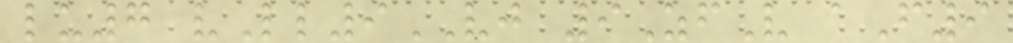lu7 vLl9VJ 9ZfV aF9
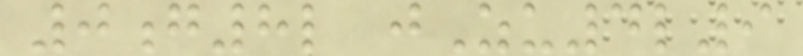0g8l jZu4l9
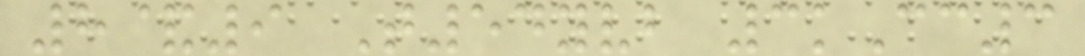8&9 T54yvb 3kCc3
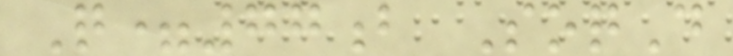Q=77b SoqD
